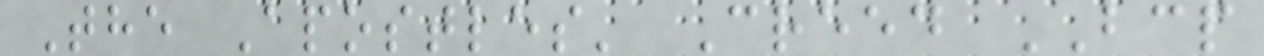The Apostles' Creed BCP
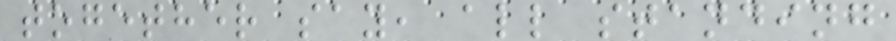together say, all standing
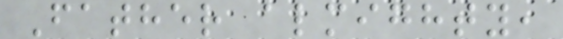Father almighty,
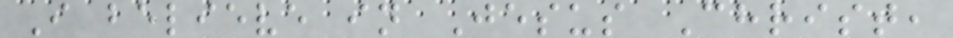I believe in Jesus Christ,
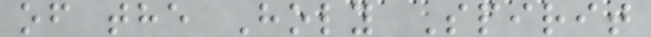of the Holy Spirit
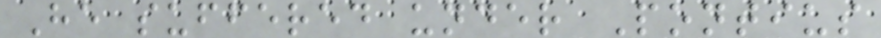He suffered under Pontius
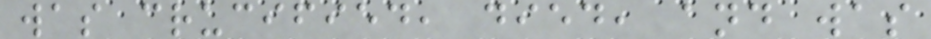was crucified, died, and was
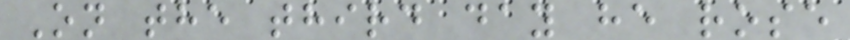On the third day he rose
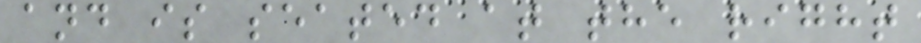and is seated at the right
